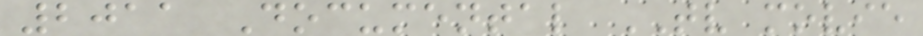2011 Documental TV movie
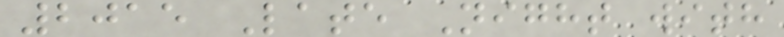2015 Late Night with
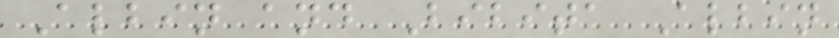Albin and Bibita Albin
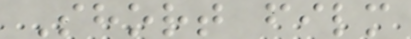Short film
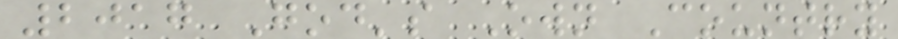2017 God's Own Country
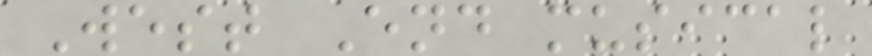West End musical
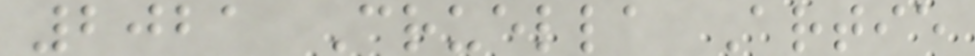2021 Cruella Artie
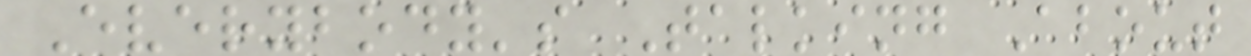Everybody's Talking About
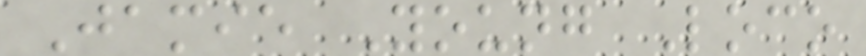Jamie Young Loco
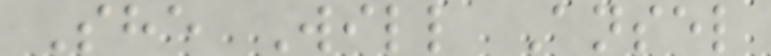She Will Ansel
